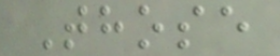Those
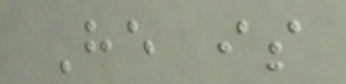He is
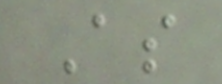As
